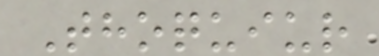Thoquiur
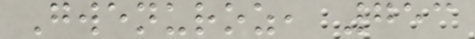Gwenuroz, 753
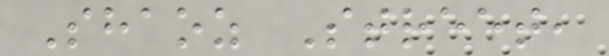Shaoz Street,
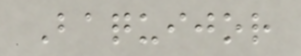Baquijor
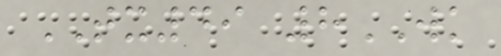TX49 8WK
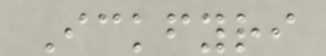Ickfyri
